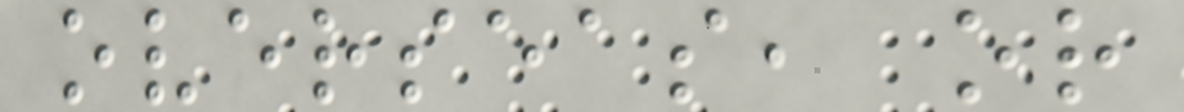overseas, or
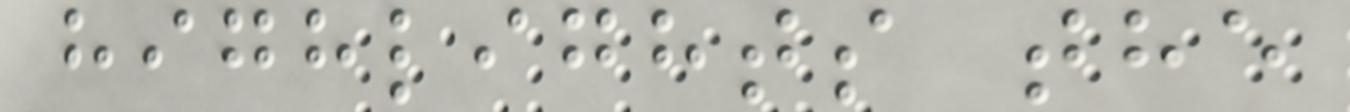highlights the
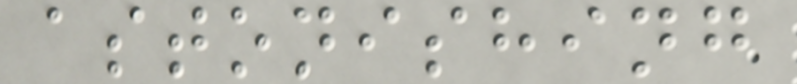astonishing
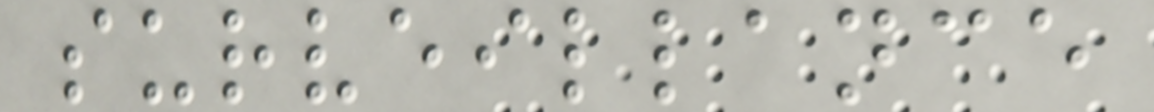surveillance
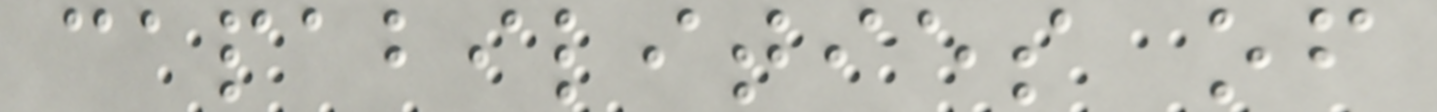capabilities of
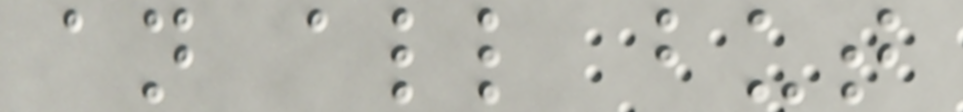an all but
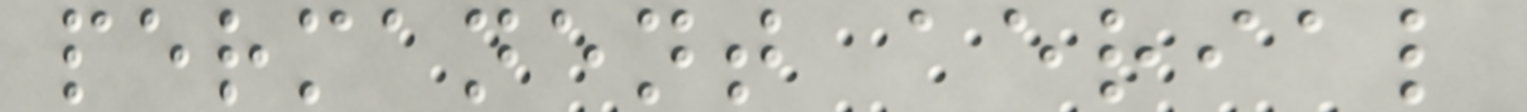permanent aerial
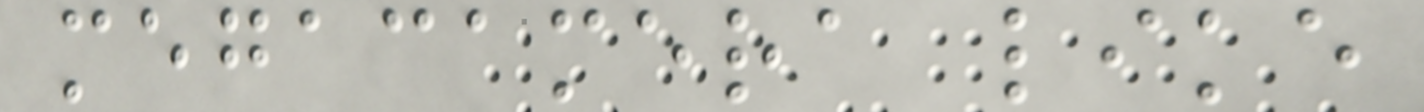megacamera like
